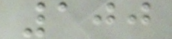100
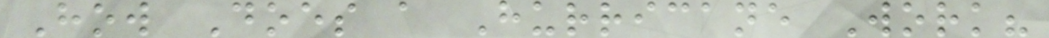How Does a Hurricane Work?
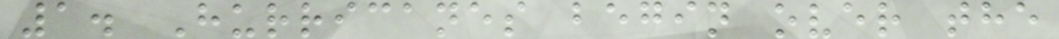1. Hurricanes begin over the
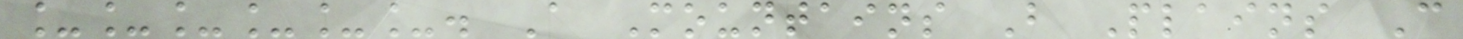______. A Mountains B Plains C
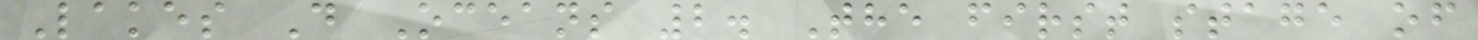Lakes D Oceans 2. The first stage of
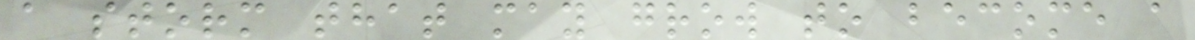a storm that may grow to become a
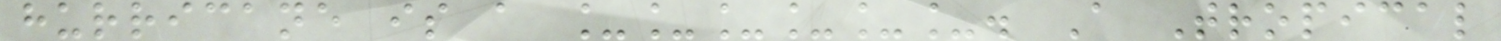hurricane is a ______. A Tropical
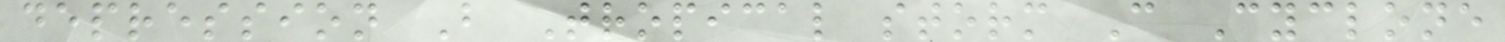depression B Tropical storm C Cyclone
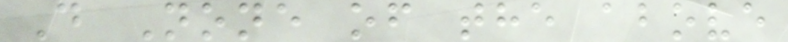D None of the above
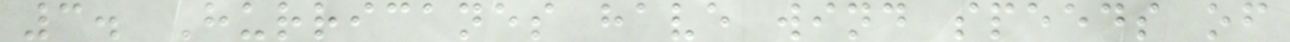3. Hurricanes have wind speeds of
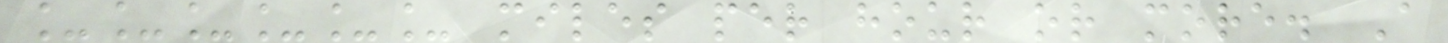______ miles per hour or more. A
